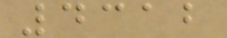4312
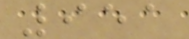951
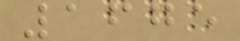1675
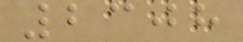2308
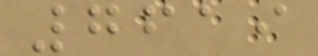7619
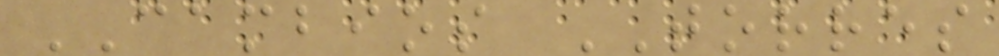CAMBIOS TORRES
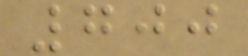700
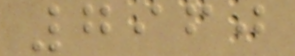7960
